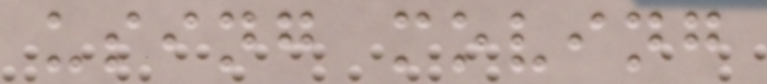using moving
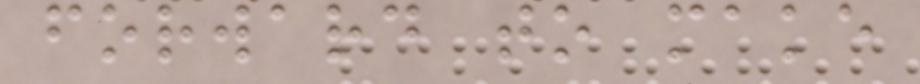forward to make
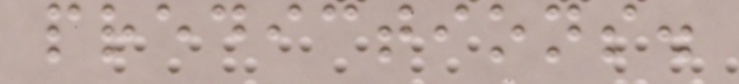predictions.
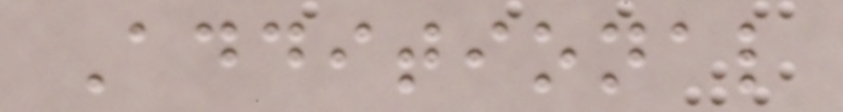Additional
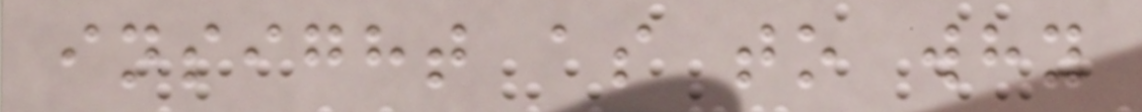insight as to why
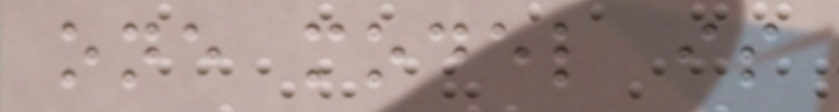one model is
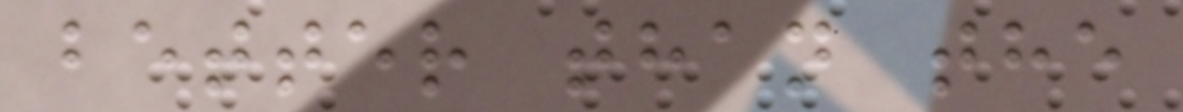better than the
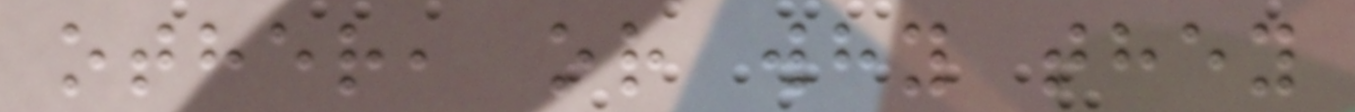other, or why they
